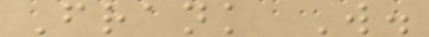Frank W.
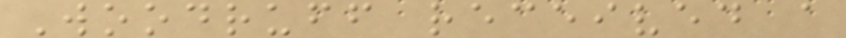Woodruff received a
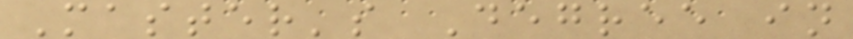Master's Degree in
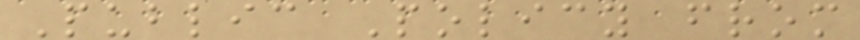Public Policy from
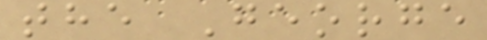the George
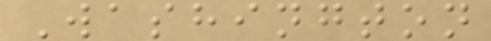Washington
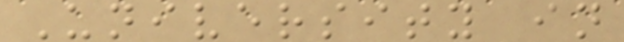University in
